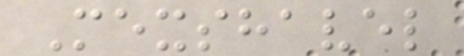Mexshavel
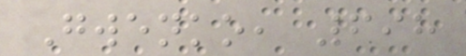Gwenko, 698
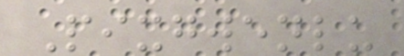Pixgwenlu
